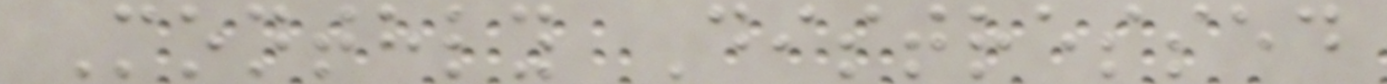Monthly Distressed
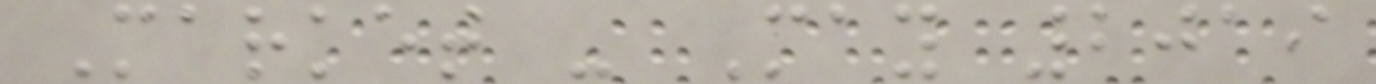Market - May 2019
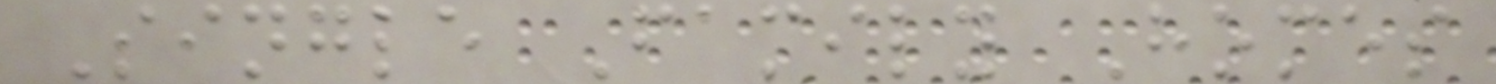Single Family Homes
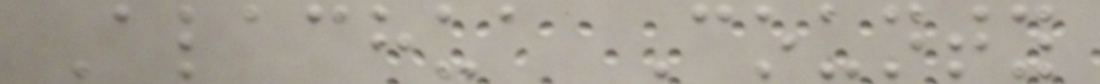Alachua County
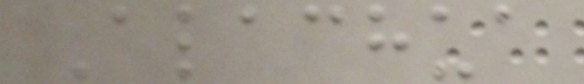Alachua
